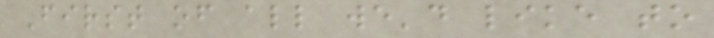First of all we'd like to
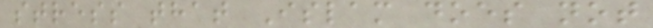stress that Islam does not
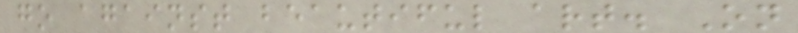go against beautiful art. On
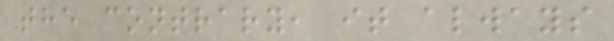the contrary, it always
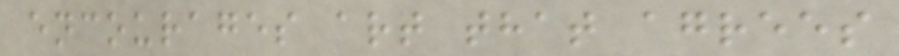encourages art that agrees
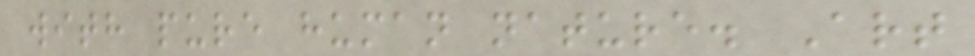with pure human nature. Art
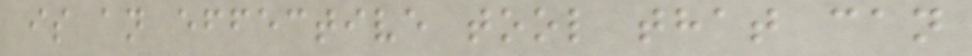is an effective tool that can
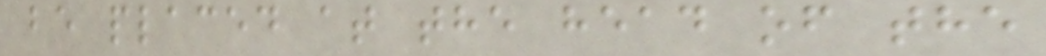be placed at the head of the
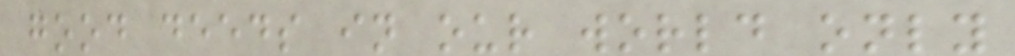good deeds in our world only
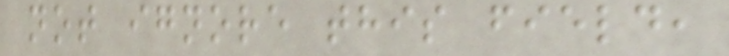not ignore this field,
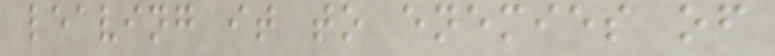leaving it to enemies of
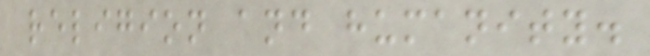religion and humanity.
